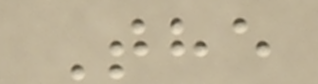The
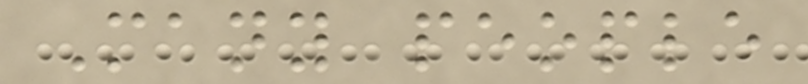Many people
